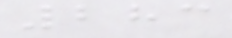283
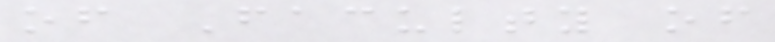of Faculty of
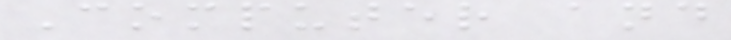Computer and
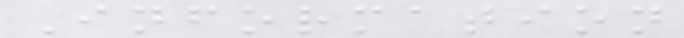Information
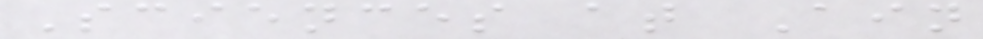Sciences at Ain
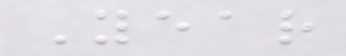Year
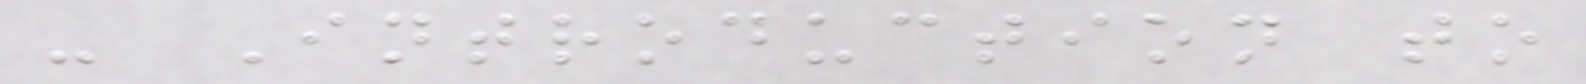- Introduction to
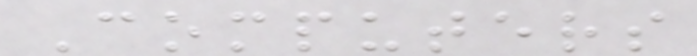Computers
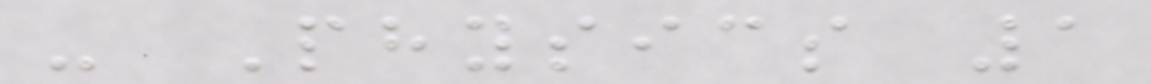- Physics 1
